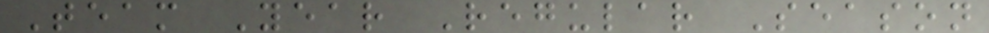Team Year Regular Season
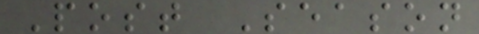Post Season
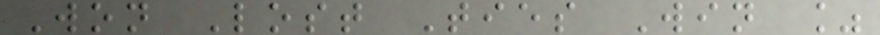Won Lost Ties Win %
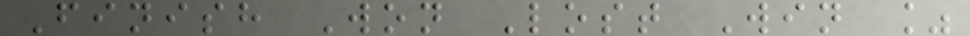Finish Won Lost Win %
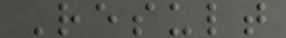Result
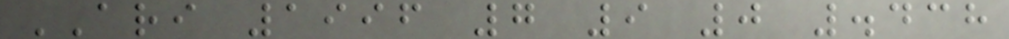ARI 1996 7 9 0 .438
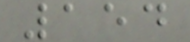154
